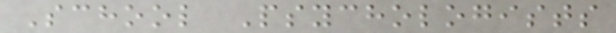School Psychologists
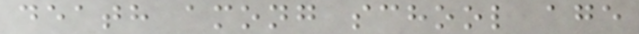death among school age
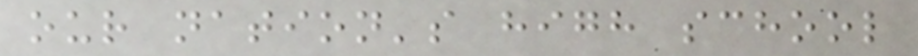our nation's high school
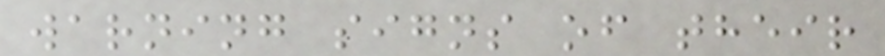warning signs of their
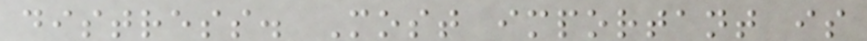distress. Most important is
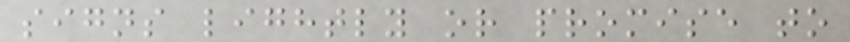signs lightly or promise to
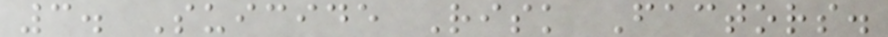3. Suicide Risk Factors.
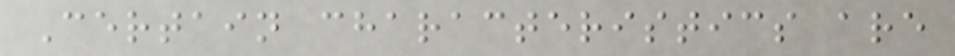Certain characteristics are
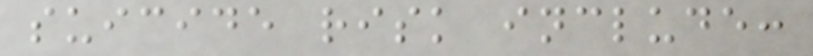suicide risk include:
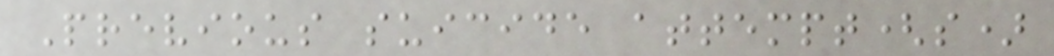Previous suicide attempt(s)
